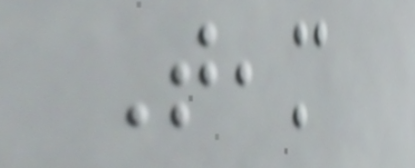Team
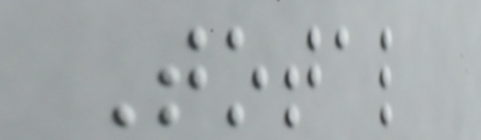Total
